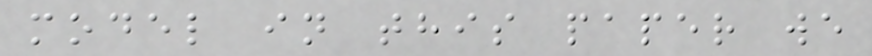model in this paper we
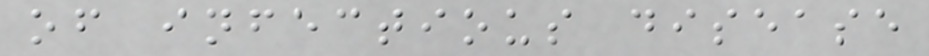of infectious disease
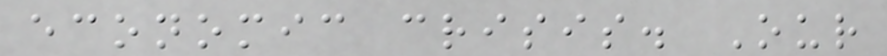economic crisis. Our
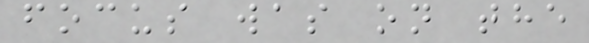focus was on the
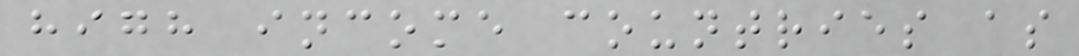high income countries as
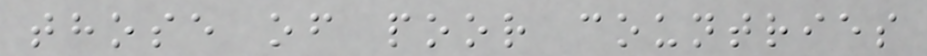those of poor countries
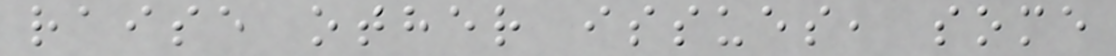raise other issues, some
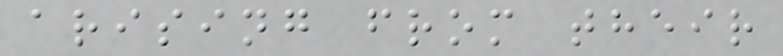arising from their
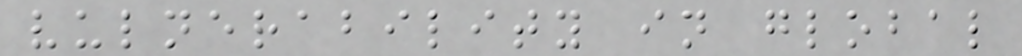vulnerability in global
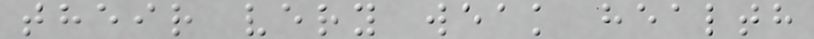their very weak health
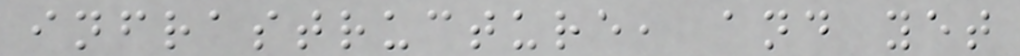infrastructure, and yet
